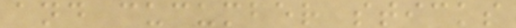and cucumber sticks
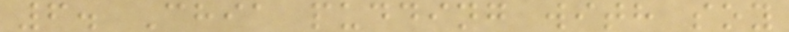6. Chia pudding with soy
